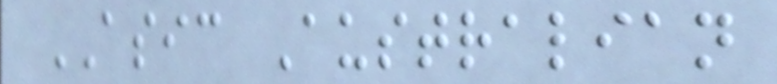ASIC Australian
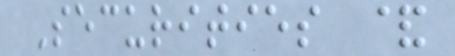Securities &
